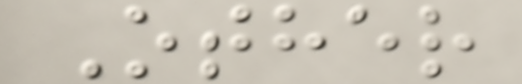Other
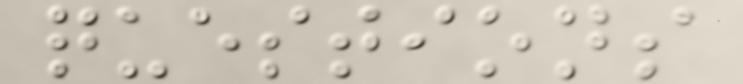questions
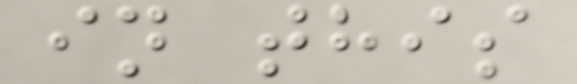in this
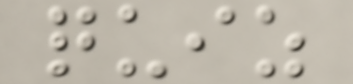quiz
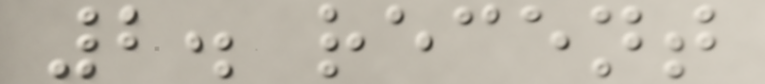2. recent
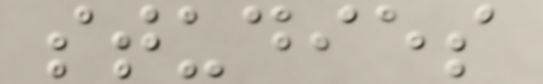studies
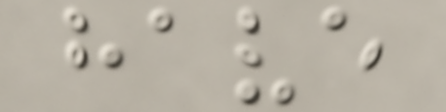have
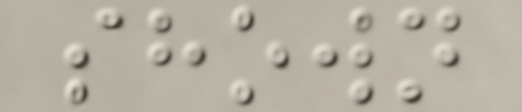shown
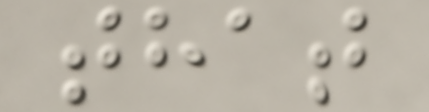that
